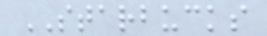STARBUCKS
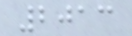2013
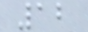12
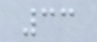33
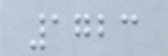1723
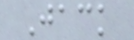Jack
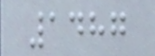1487
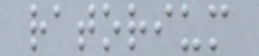ratorium
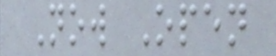Now Open
